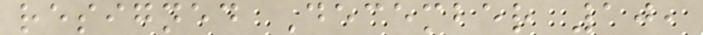resigned December 10,
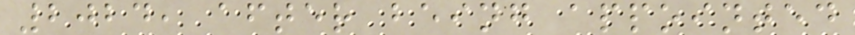2024, after being appointed
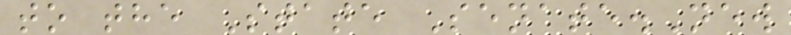to the State Senate.New
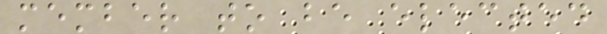member to be elected
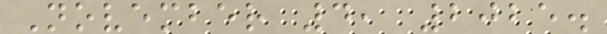November 4, 2025.
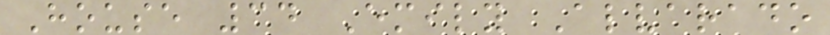House 34 Emily Alvarado
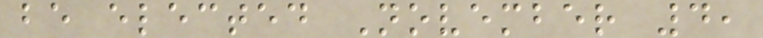be elected November 4,
